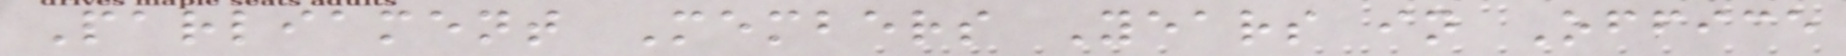Parliament Members Years in Office
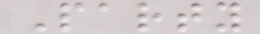Party
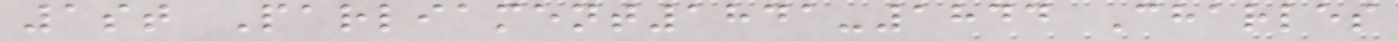1st Parliament1841-1844 Charles
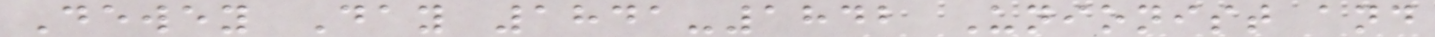Dewey Day 1841-1842 Unionist and
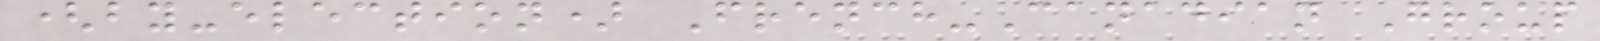(by-election) French-Canadian Group
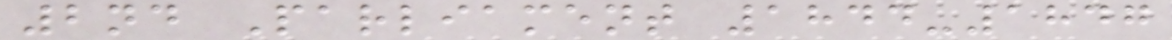2nd Parliament 1844-1847
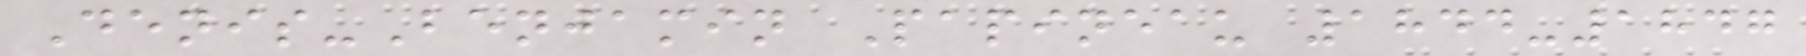Denis-Benjamin Papineau 1844-1847
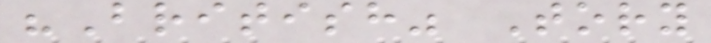"British" Tory
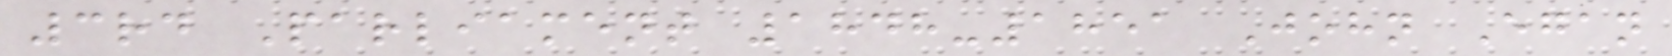3rd Parliament 1848-1851 John Egan
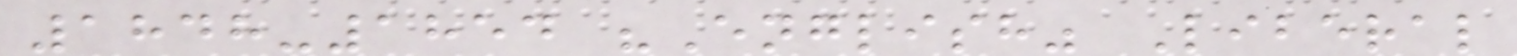1848-1854 "English" Liberal
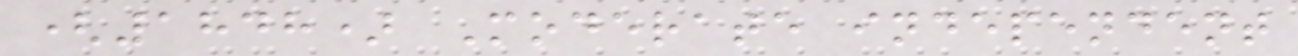(1848) Moderate independent
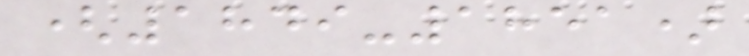(1849-1851)
